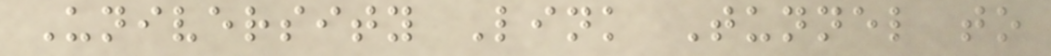University Link Tunnel to
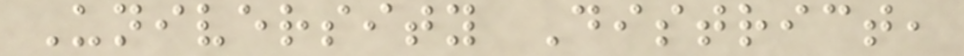University District,
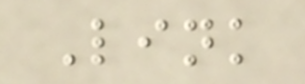Link
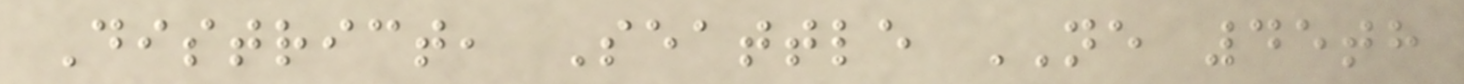District, Seattle NE 45th
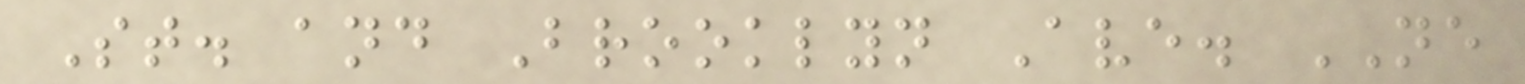St. and Brooklyn Ave. NE
